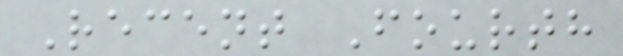Recent Fourth
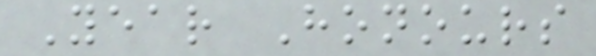Year Honours
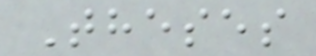Theses
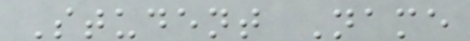Student Name
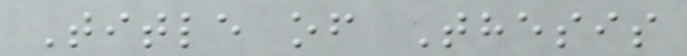Title of Thesis
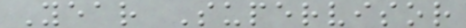Year Supervisor
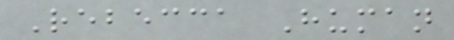Rebecca Human
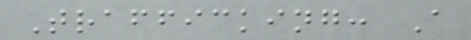Trafficking: A
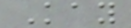Kay
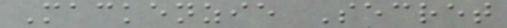Mackenzie Secret
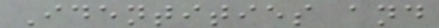Identities and
